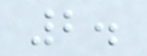2.
